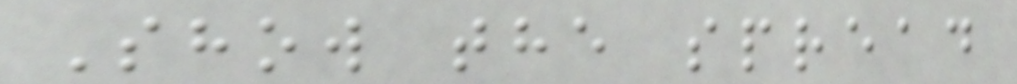Show the spread
